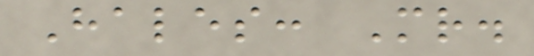Hales: Mr.
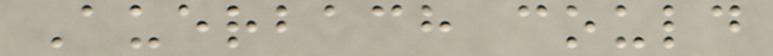Auerbach could
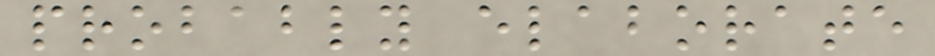probably elaborate
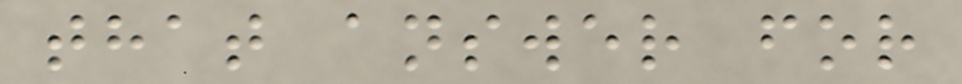that answer for
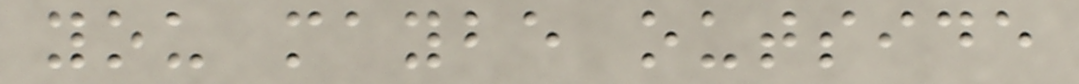you maybe outside
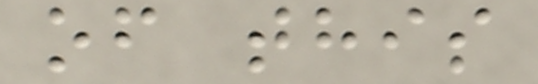of this
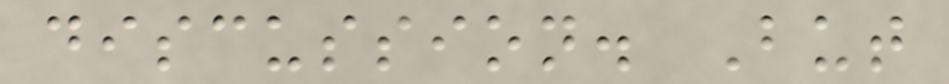discussion. But
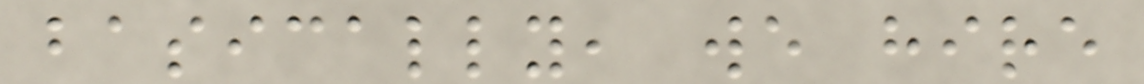basically, we hire
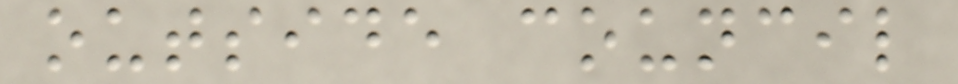outside council
